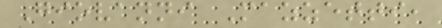Giovanni Mazzetti,
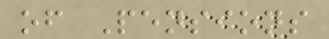of Pensions
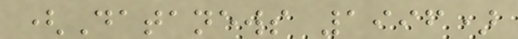(Datanews 1996)
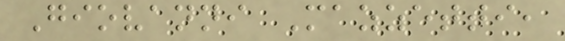Giovanni Mazzetti,
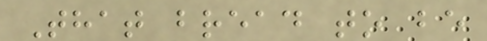That bread to be
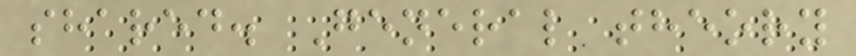shared. General theory
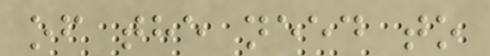of the need to
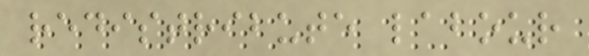redistribute labour
